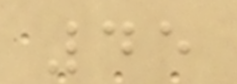45
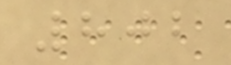802
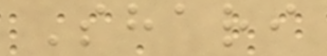Shari
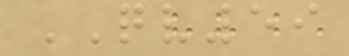QV59
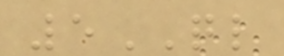5QL
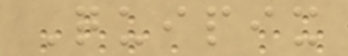Quipix
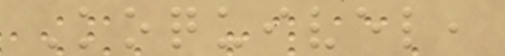Koquivel,
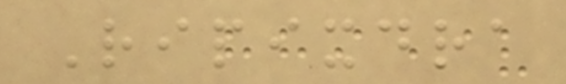Ripixdra
